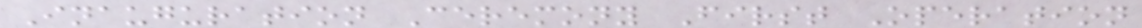Inauguration Ceremony First Operation
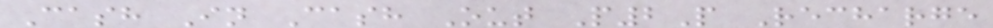Cash In Cash Out P2P Recharge
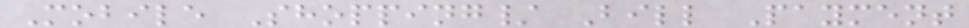Mobile Shopping/ Bill Payment
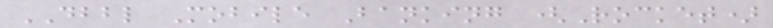DBBL Mobile Banking (Rocket)
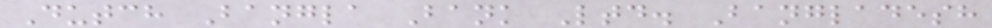Dutch Bangla Bank Ltd. Bangladesh
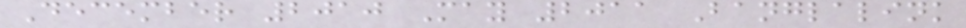December 2010 May 2011 Banglalink
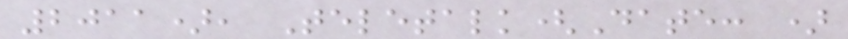2011), Teletalk(Date: )
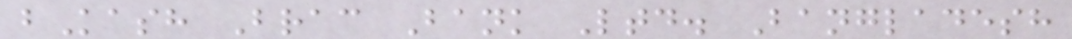bKash Brac Bank Ltd. Bangladesh
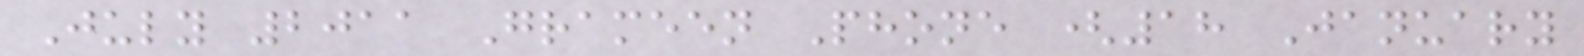July 2011 Grameen Phone (18 January
